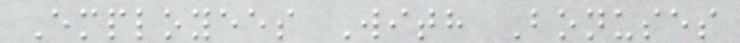Employees With Bonuses
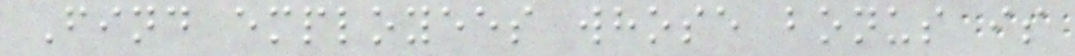Find employees whose bonus is
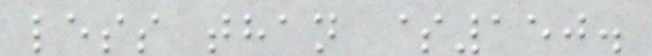less than $150.
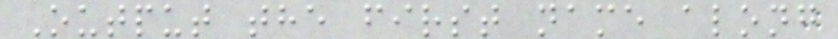Output the first name along
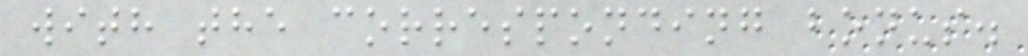with the corresponding bonus.
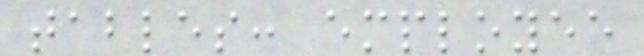tables: employee
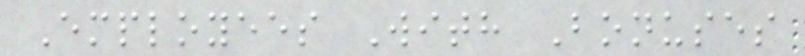Employees With Bonuses
